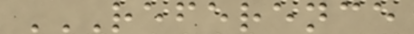REFERENCE
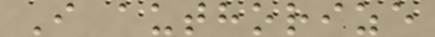I authorize
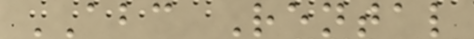ABC Rental
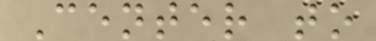Center to
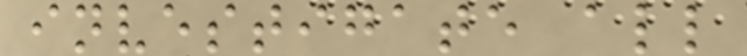investigate all
